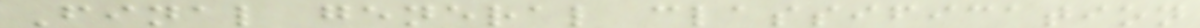Final general classification
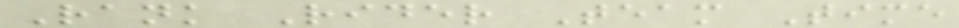Rank Rider Team Time
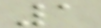1
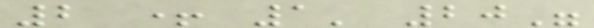2 + 1' 20"
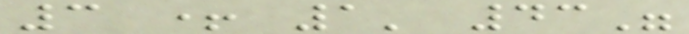3 + 1' 43"
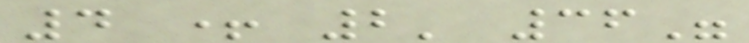4 + 2' 36"
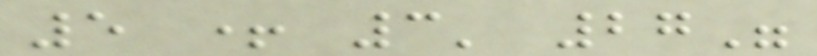5 + 3' 27"
